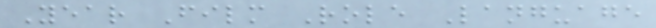Year Film Role Language
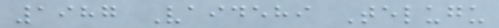1987 Vaidehi Telugu
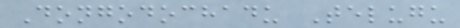Dongodochadu Telugu
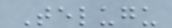Telugu
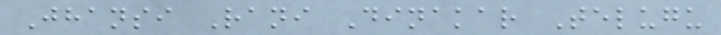Jhansi Rani Dinakar Telugu
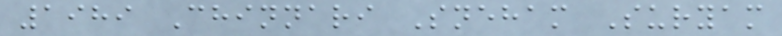1989 Chinnari Sneham Suryam
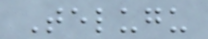Telugu
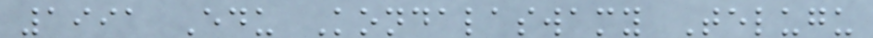1991 Edu Kondalaswamy Telugu
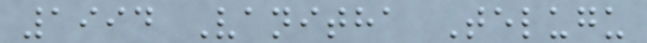1994 Vanitha Telugu
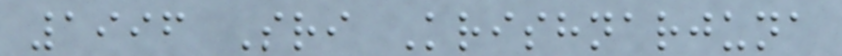1996 Sri Krishnarjuna
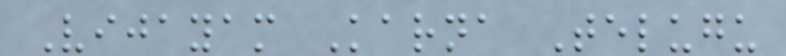Vijayam Karna Telugu
